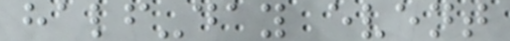half-day event
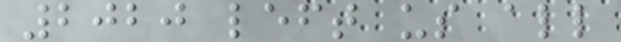2020 left us all
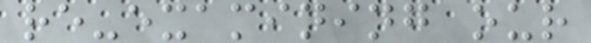re-examining our
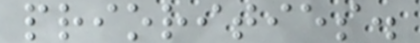priorities.
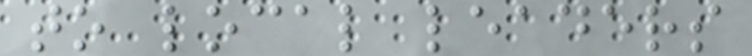to local leaders
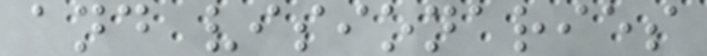and visionaries
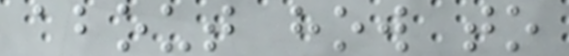about how to
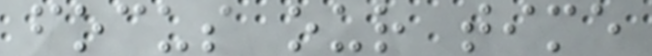focus our time
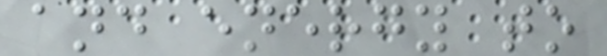and energy to
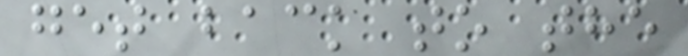get back to the
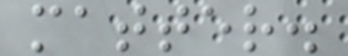matter.
